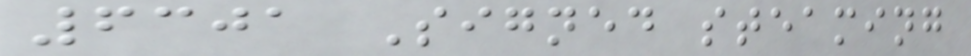6301 Signed steaming
